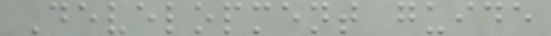Development guide
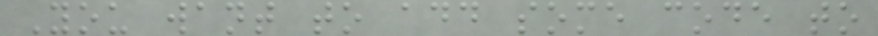You want to add some code to
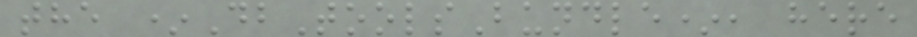the *DbToolsBundle*, here
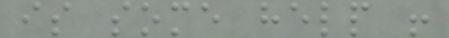is some help !
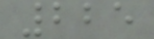225
